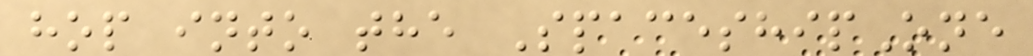hop into the SpaceshipOne
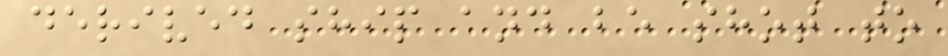derived ship and be shot to
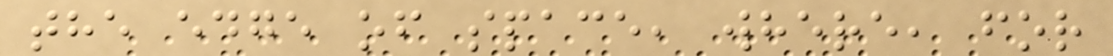the edge of space, where, for
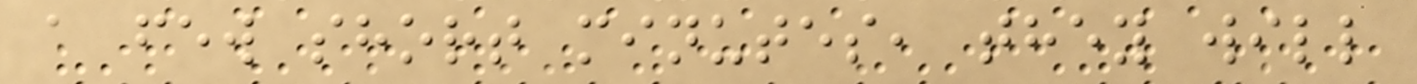a few short minutes, they will
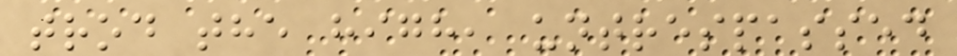trod the high, untrespassed
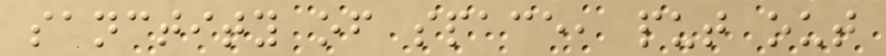sanctity of space, put out
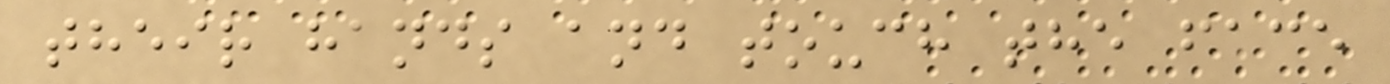their hands and touch the face
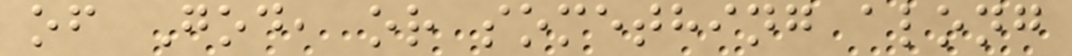of God, or something along
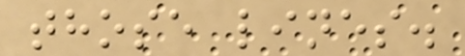those lines.
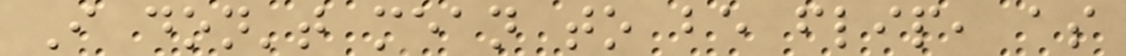I don't mean to be flip, as
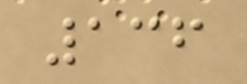136
